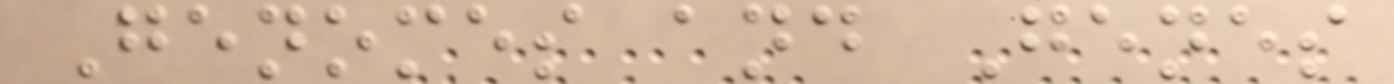Genomes and Genes
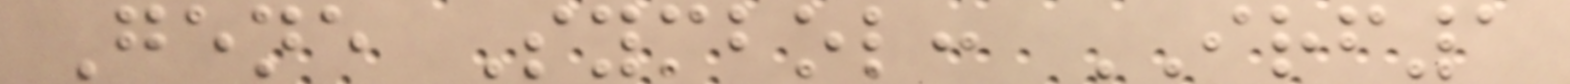Gene Symbol: IRF1
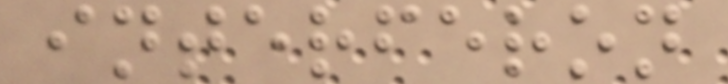interferon
